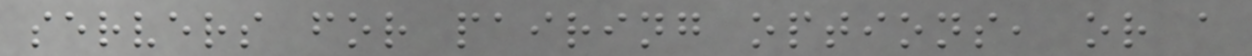servers for pairing options, or a
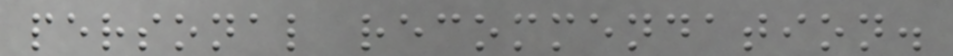personal recommendation.
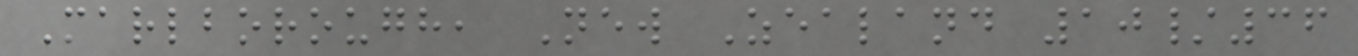Marlborough, New Zealand 10/36
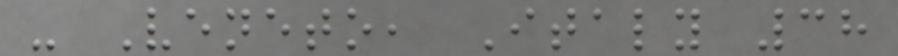- Veneto, Italy 38
